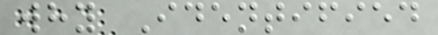why Identified
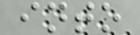into
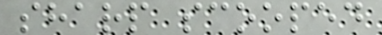sharp scooped
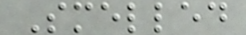Smelled
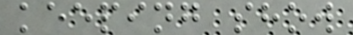keeping show
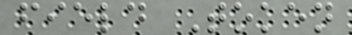field Token
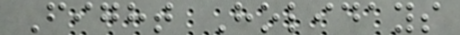Fight Holidays
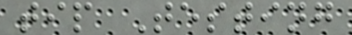tip Testing
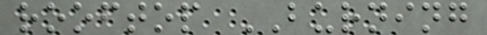rooftop BURNING
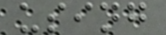using
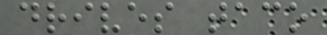drives taco
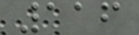116
